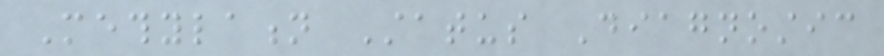Methylation Status Diagnostic
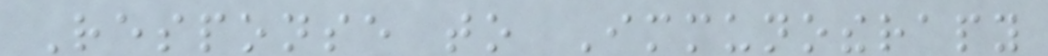Response to Immunotherapy
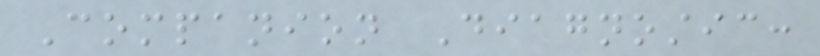Companion Diagnostic:
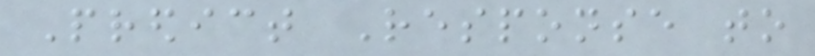Predict Response to
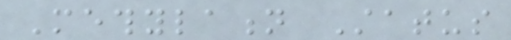Methylation Status
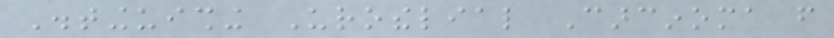Distinguishing Urothelial Carcinoma from
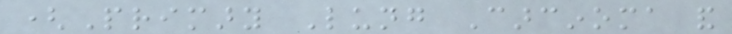(Primary Lung Carcinoma and
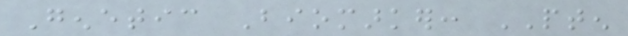Genetic Biomarker: PTEN
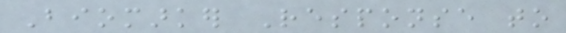Biomarker Response to
